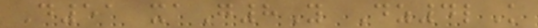D51 xaG8Y Dz4lK
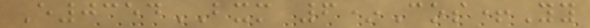E0354BXM 6*Cos+Yy
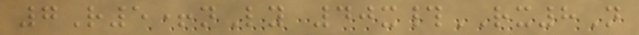7R5+nLy 40x#RX8N
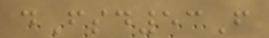dFsd53F
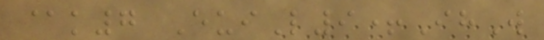@k7 EuiL9+IhW
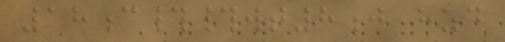18c##wt8j hzd
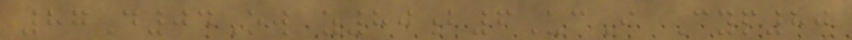87D04Ow z80b6UcI Cyp80
